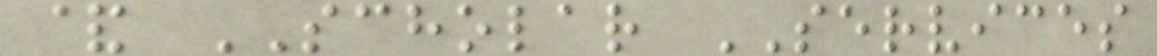& SCHOLAR SERVICES
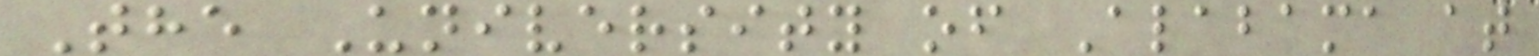The University of Alabama at
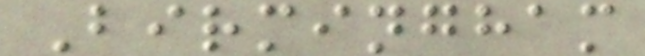Birmingham
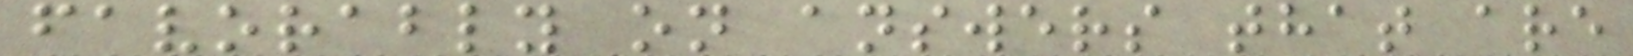favorably on answers that are
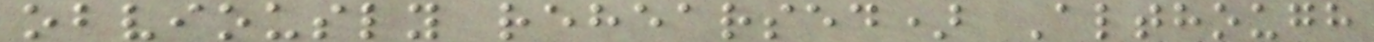obviously rehearsed) Although
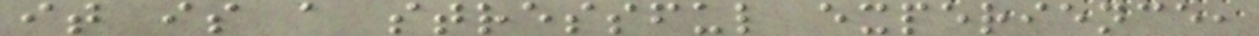it is a stressful experience,
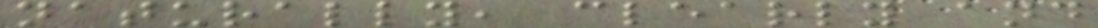naturally, clearly and
